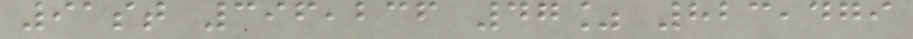91st 396,236 47% 823,479
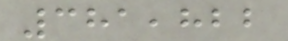381,822
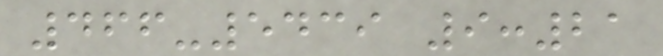466-5439 9:21
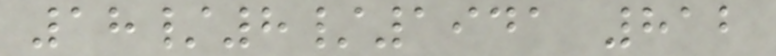18/8/1941 812
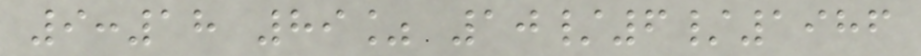9:18 89% 10/6/1986
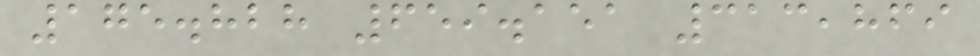175.828 659.151 313,869
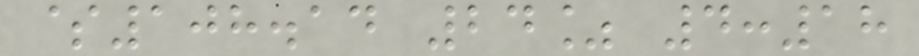$108.14 24% 4:18
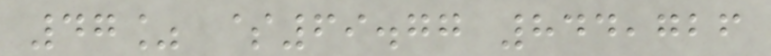47% $69.77 844,726
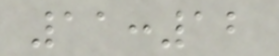11:12
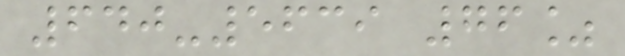640-5639 76%
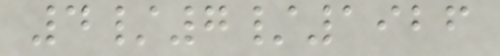4/7/1926
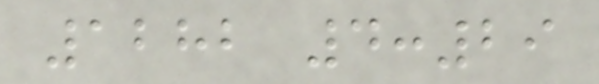1282 4:29
